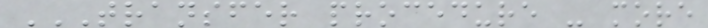TRANSFER PROCEDURE - MORE
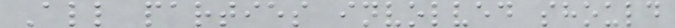All parties involved should
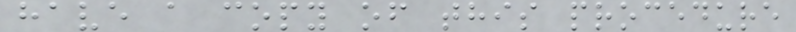have a copy of this procedure
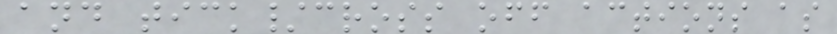and tick/cross off actions as
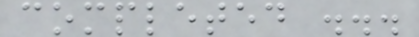completed ...
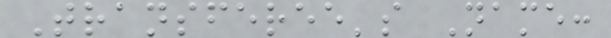Transferee's Name:
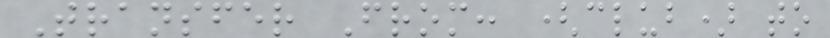Transfer From: (club) to
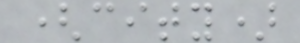(city)
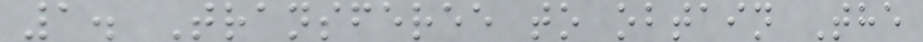1. Transferee to obtain The
